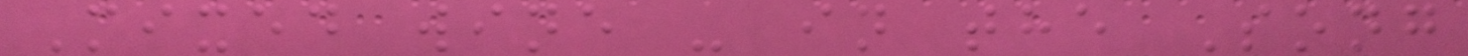Mixed wine - in the Song
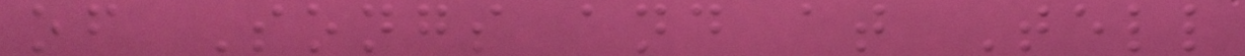of Songs and at Tell
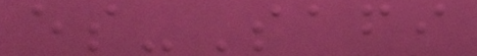es-Safi
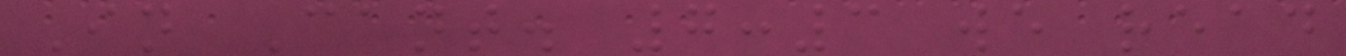In Cant. 7:3 we read
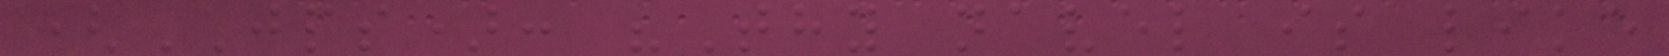(JPS): "Thy navel is like
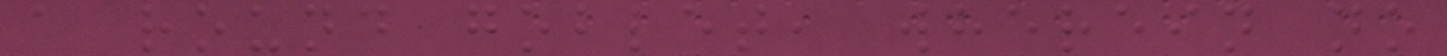a round goblet, wherein no
